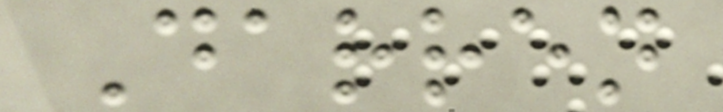Darren
